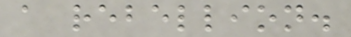a rebellion.
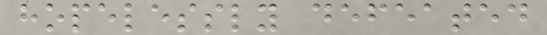hopelessly defeated
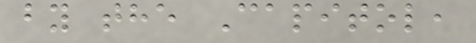by the Capitol,
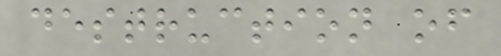destruction of
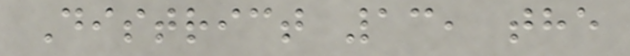District 13, the
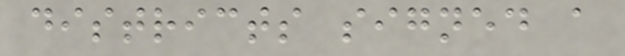districts signed a
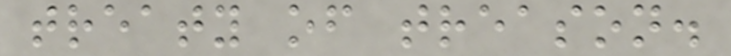treaty of treason.
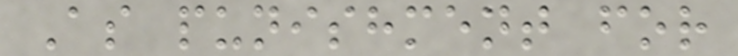As punishment for
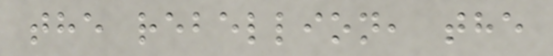the rebellion, the
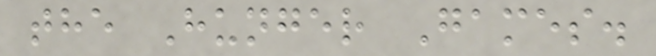the Hunger Games.
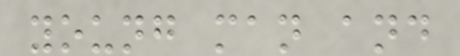young man and
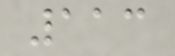113
